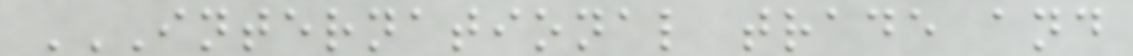INTERNATIONAL TRADE AND
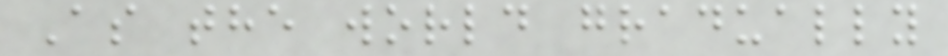As the world gradually
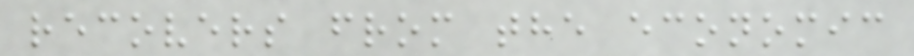recovers from the economic
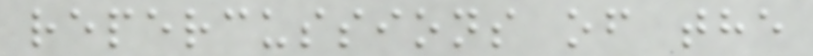repercussions of the
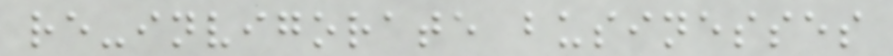re-invigorate businesses
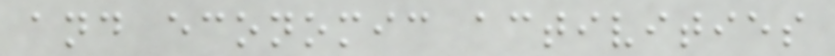and economic activities
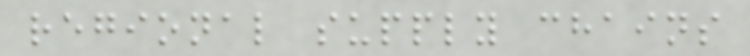regional supply chains
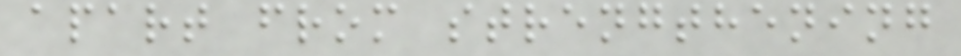apart from strengthening
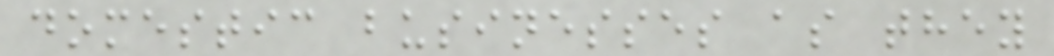domestic businesses as they
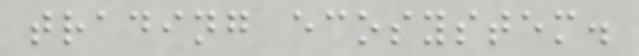trading ecosystem.
